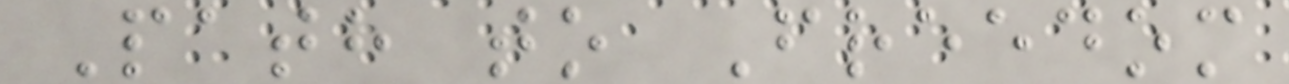Path to Freedom
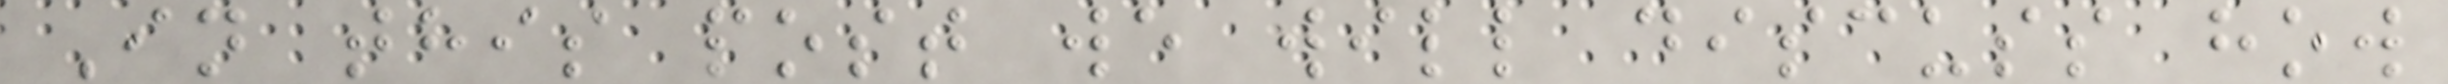In this post we will discuss how
